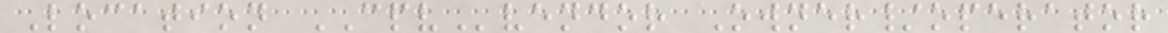Location CPVvendor Owner/operator
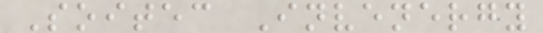Soitec Invenergy
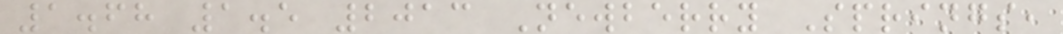1.68 1.5 2013 Newberry Springs,
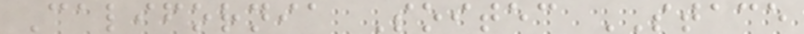California Soitec STACE
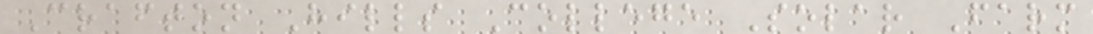Crafton Hills College Solar Farm
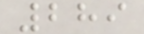289
